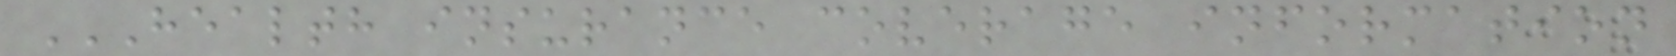HEALTH INSURANCE COVERAGE INFORMATION
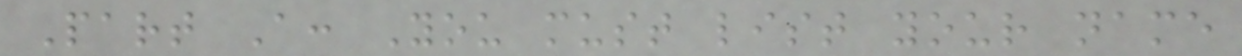Part A: You must list your name
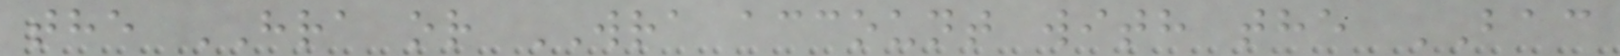the HRA or WRA account with the BAC
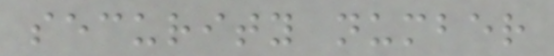security number
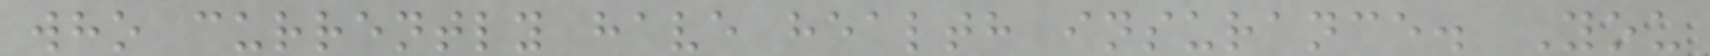who currently have health insurance. You
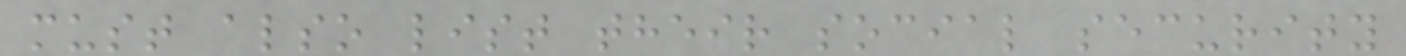must also list their social security
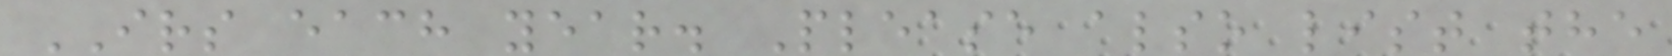IRS each year. Please also list the
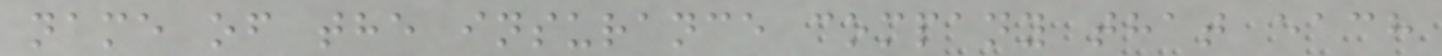name of the insurance company that each
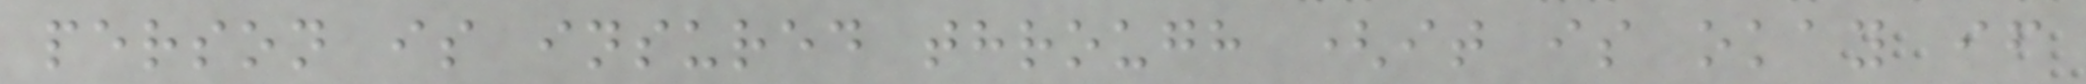person is insured through (it is okay if
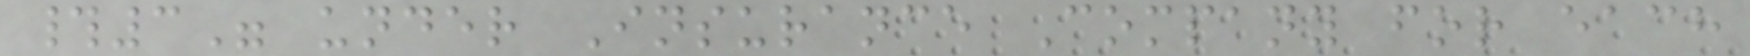#3" under Insurance Company for each
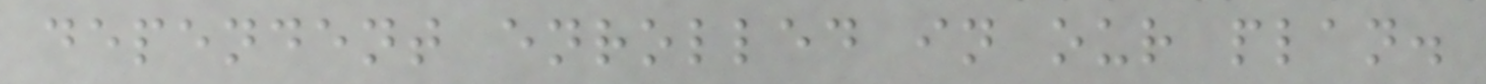dependent enrolled in our plan.
